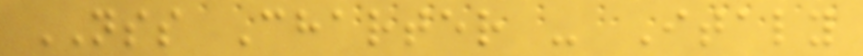NSS Charter - Italy
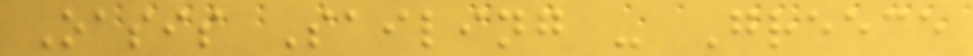Oasis Sailing - Greece
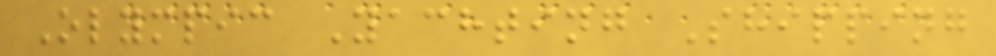Olympic Yachting Shipping
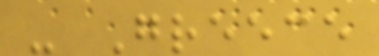- Greece
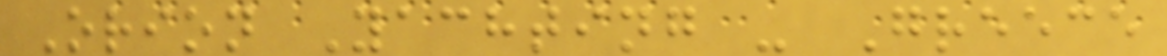Orion Yachting - Greece
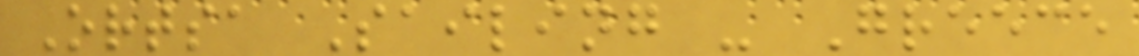Ortsa Sailing - Greece
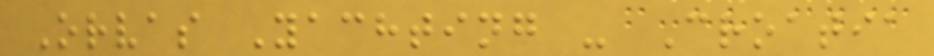Orvas Yachting - Croatia
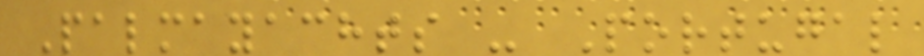Palmayachts - Portugal
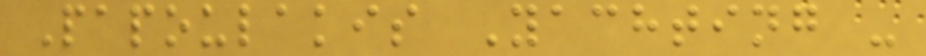Papoulakis Yachting -
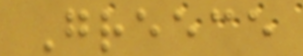Greece
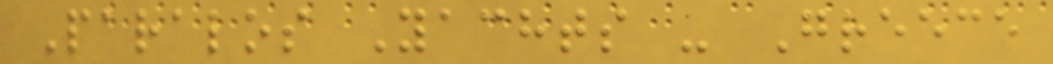Paralos Yachts - Greece
